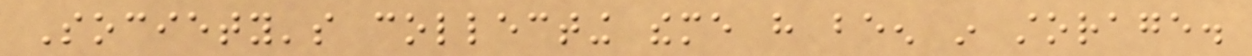Society's collecting theme have been in storage.
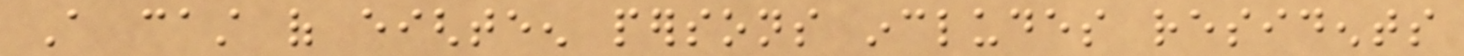A cast of eighteen persons includes residents
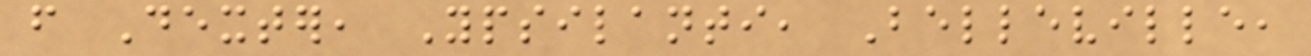from Dexter, Ypsilanti, Belleville,
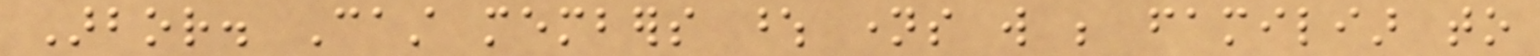Arbor. Cast members whose names will be familiar to
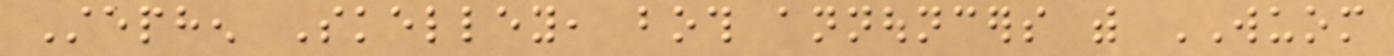Stephen Skelley, both announcers with WUOM
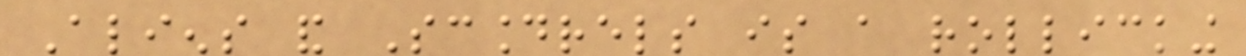Aliens and Scoundrels is a rollicking
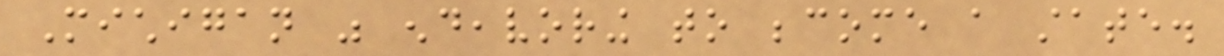Michigan was endeavoring to become a state.
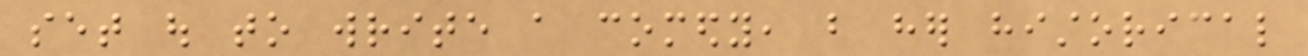set out to write a comedy, but her historical
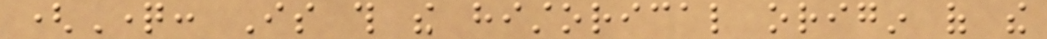(Question: Is this the historical origin of the
